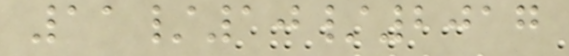11/10/2017
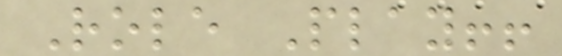Role Play!!
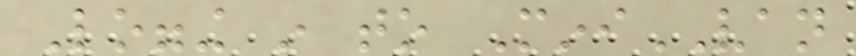Logging in to MiniVAN
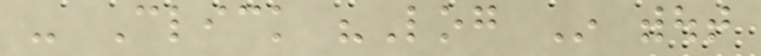- Click "Log In without
